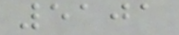5101
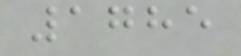1785
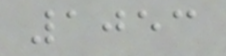1053
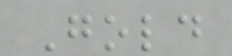Gold
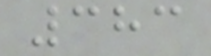383
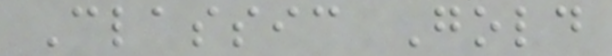Classic Gold
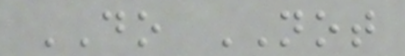DO NOT
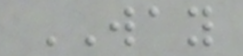WAY
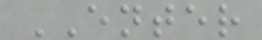ENTER
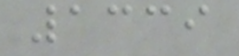1339
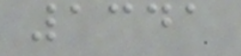1341
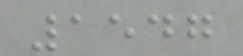1547
